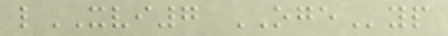lXVI7 OGEyp
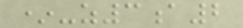*-z3a2
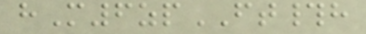hM6zpFT#h
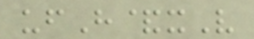ufH&xV
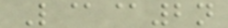L@@2n
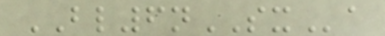BL6nSXa
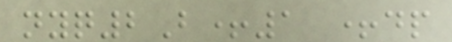nyq2B+1 +dp
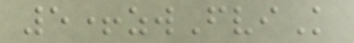5+zwFviK
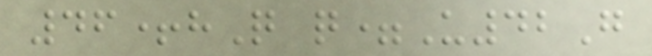46+hQ q=U42G
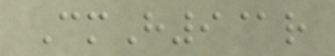CmH9@r
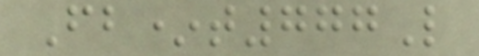Fb*t777L
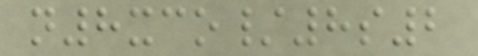n8xco/8s2
